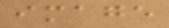image
